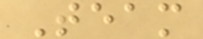Team
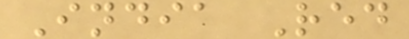India Red
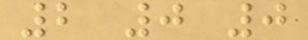2 0 0
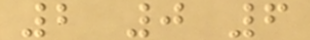2 0 6
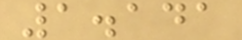1.141
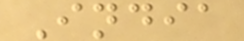India
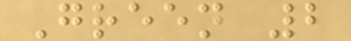Green 2
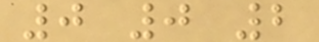0 0 2
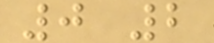0 2
